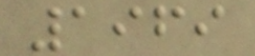1969
